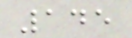145
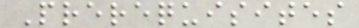Prerequisites
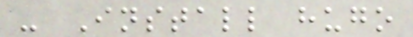- Install hugo
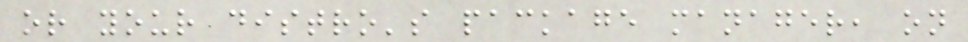or your distro's package manager, on
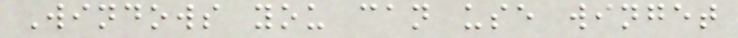Windows you can use winget
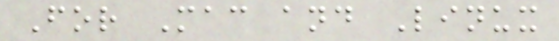For Mac and Linux
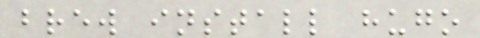brew install hugo
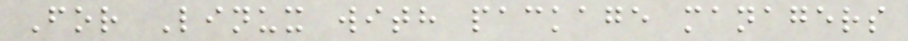For Linux with package managers
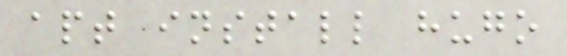apt install hugo
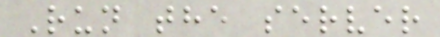Run the server
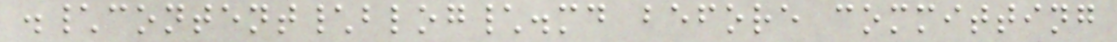.\content\blog\.md before committing
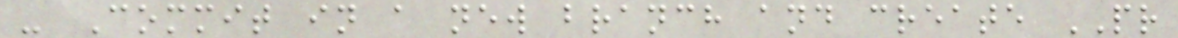- Commit in a new branch and create PR
